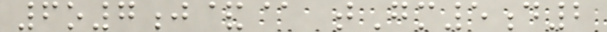6o7j&@ tGm5d2
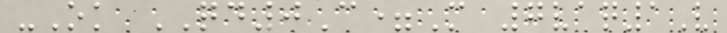-Ok QD0C=M 7vaq1V
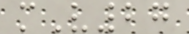mV27
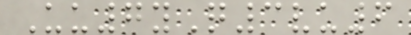Uu7yQ3vu6
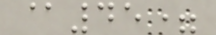@45=
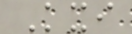Kxi
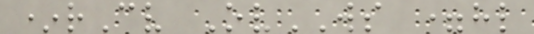*rCv OvWS =hl
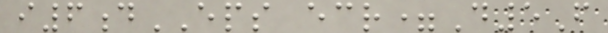i6dEPS ecr=D5F
